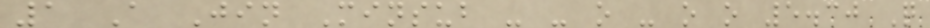1 A Jin Minsub - - o - o o 5.30 Q
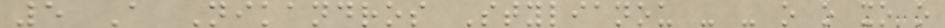5 A Nikandros Stylianou - - o o xo o
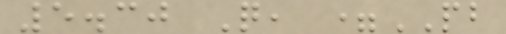5.30 Q, =PB
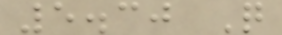5.30 Q
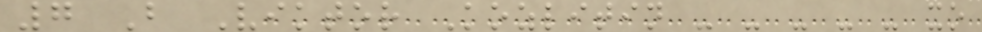7 B Viktor Kozlitin - - - - - xo
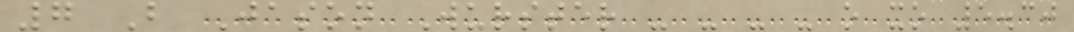7 B Jason Wurster - - - - o xo 5.30
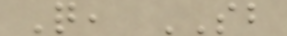Q, SB
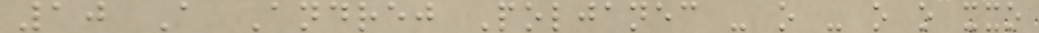10 A Andrej Poljanec - o - o o xxo
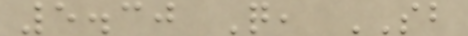5.30 Q, SB
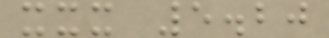xxx 5.20
